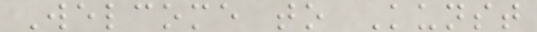Welcome to Kunst
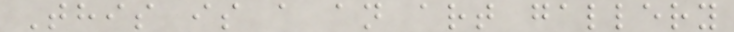This is a an art gallery
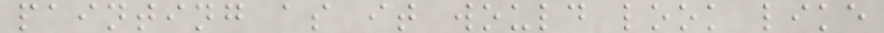painting as it would look like
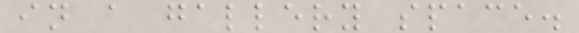in a gallery space.
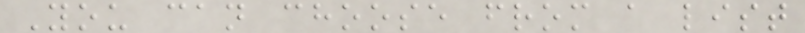You can choose from a list
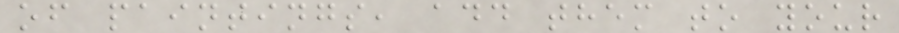of paintings, add them to your
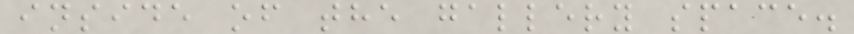inside of the gallery space.
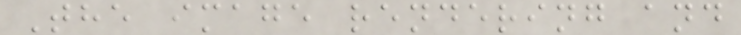The image rendering and
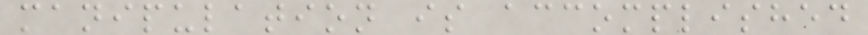manipulation is accomplished
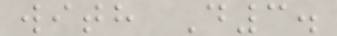with D3.
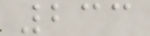233
